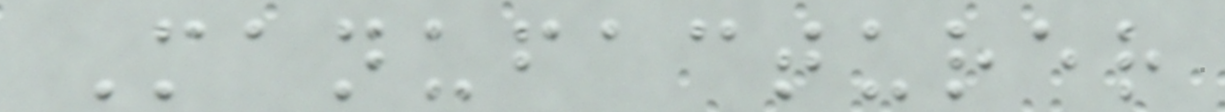Manufacturer
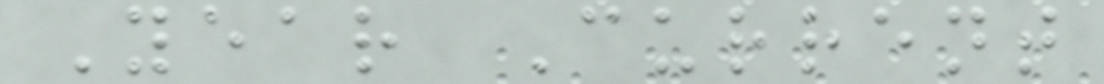Year Current
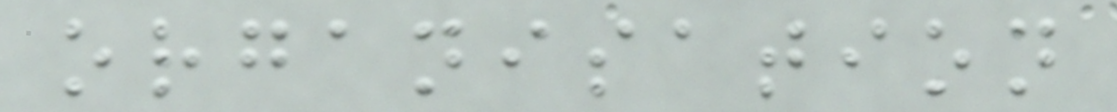organisation
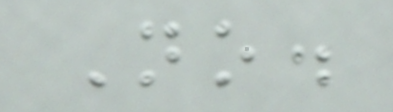No.
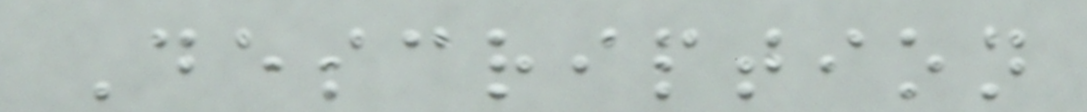Description
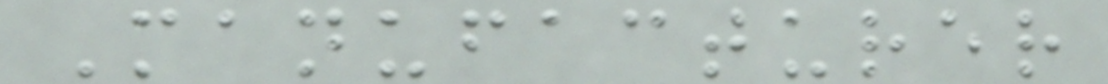Manufacturer
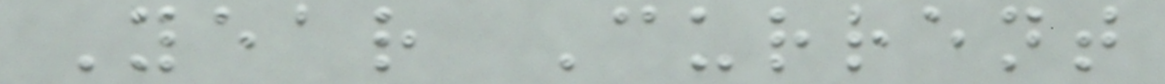Year Current
